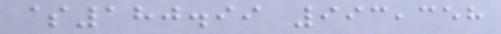$180.99 993,358
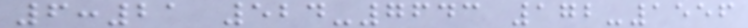6:21 524-7643 172-1556
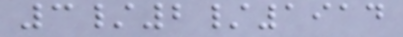3/2/1914
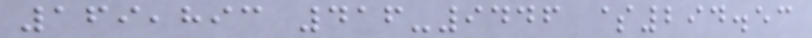169,893 416-9446 $294.53
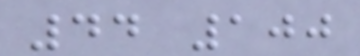44 100
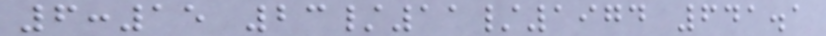6:15 23/11/1974 641.1
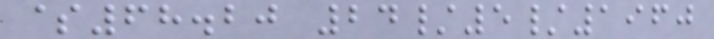$68.20 24/5/1960
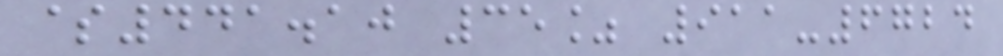$441.10 35% 911-6724
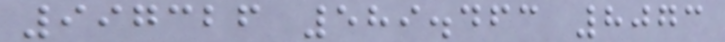997326 589.463 8073
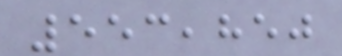553,850
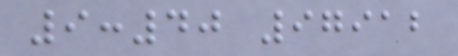9:40 97912
